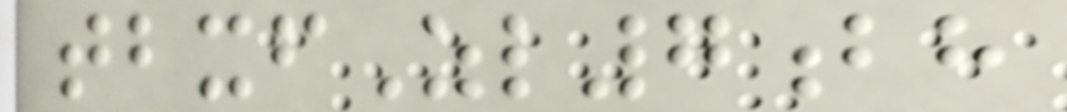tbxfZl7bh
